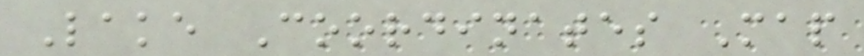Lake Coordinates Map
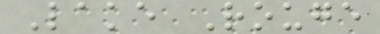Lake Rouge
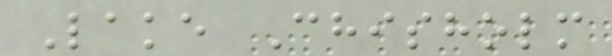Lake Chisholm
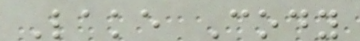Lake Cody
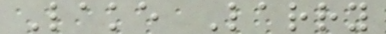Lake Larry
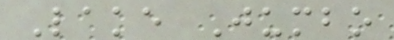Lake Jumbo
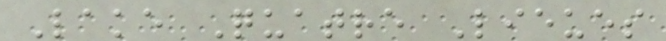Lake Quatre Lieues
